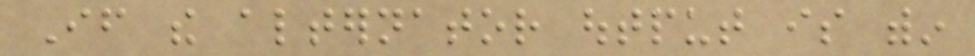If the alternator output is within
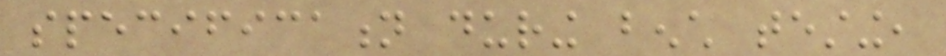specification during bench testing,
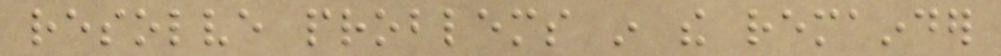resolve problems in the remainder
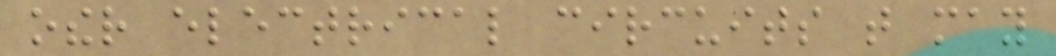other electrical circuits that may
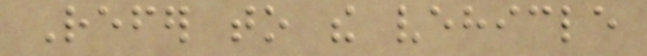Refer to the vehicle
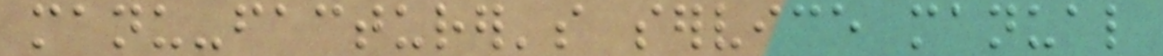manu-facturer's service manual
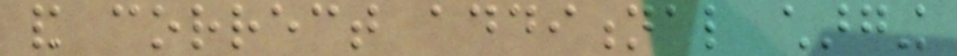and correct additional charging
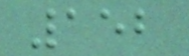152
